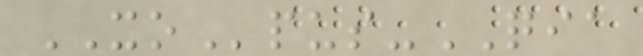XOpus-QIA
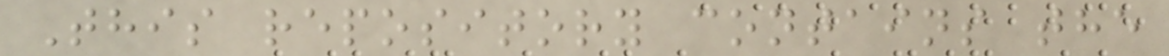This repository contains the
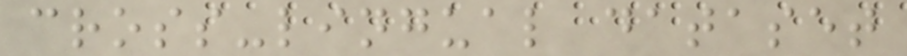cross-lingual dataset
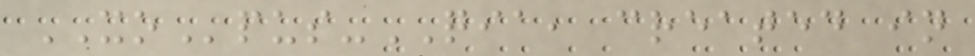XOpus-QIA, created in
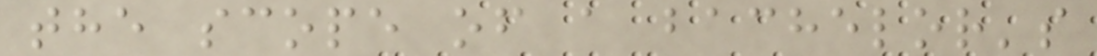the scope of a bachelor's
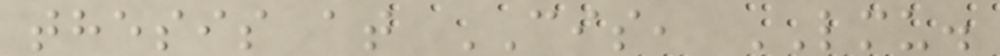thesis at CIS, LMU.
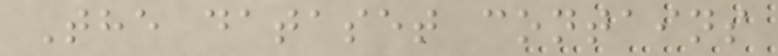The dataset contains
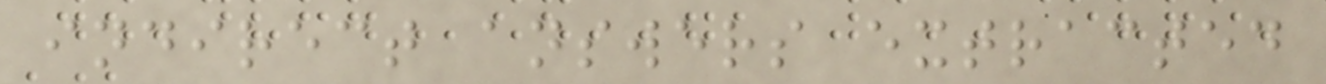indirect answers extracted
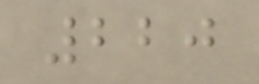220
